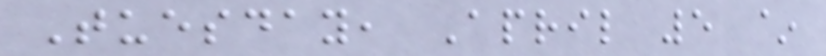Tuesday, April 5 ~
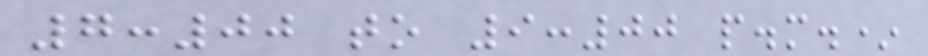7:00 to 9:00 p.m.*
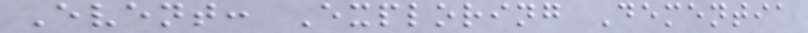Event: Exploring Dementia
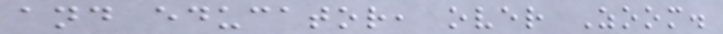and educator, over Zoom.
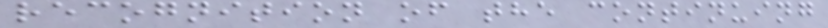recognition of the continuing
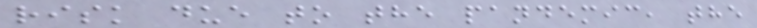risk due to the pandemic, the
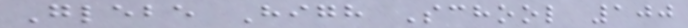Glebe High School 100
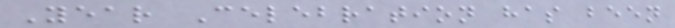Year Celebration has been
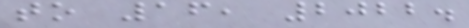to 16, 2022.
